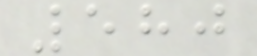580
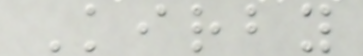Kirby
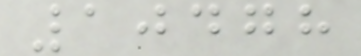10478
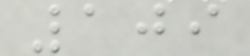109
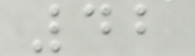42
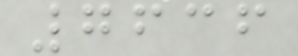7636
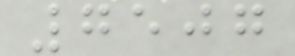7507
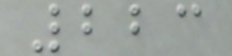223
